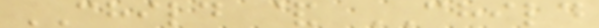CHILD & CHILD
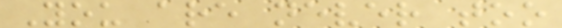You are never too
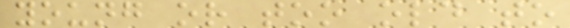young or too old to
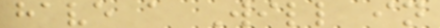have a Will in
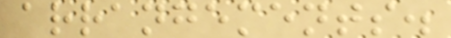arrangements.
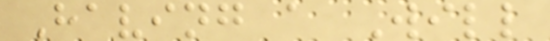Having a Will
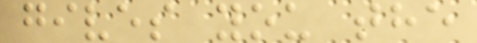gives you the
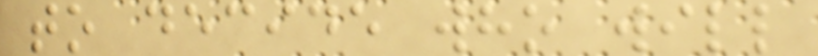to decide who will
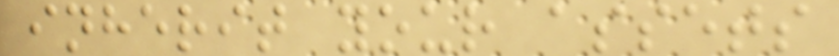inherit your assets
